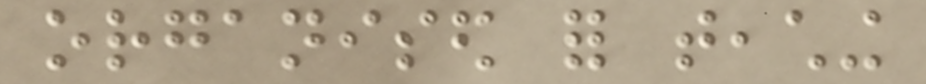organised for teaching
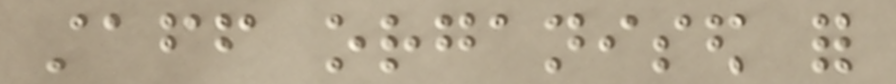staff organised for
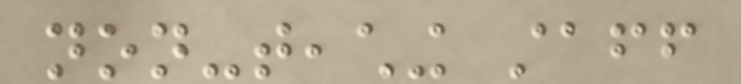non-teaching staff
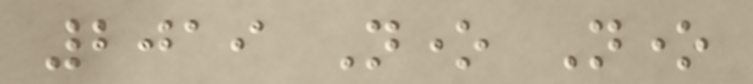2019 None None
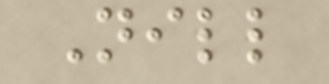Nill
